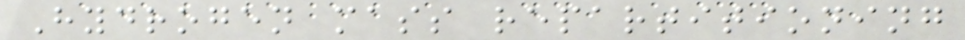Hydrogen mass repartitioning
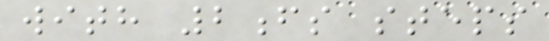with 2fs steps
